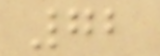72
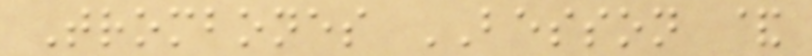Trombones BESSON &
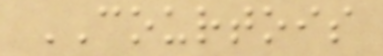COURTOIS
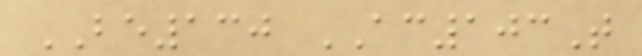BE130 AC103T
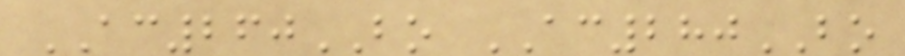AC260BO AC280BO
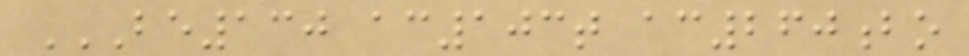BE130 AC103T AC260BO
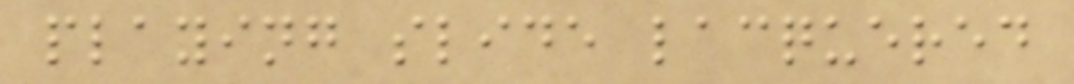playing slide lacquered
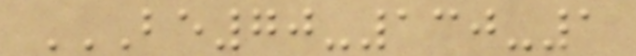BE70-130-1
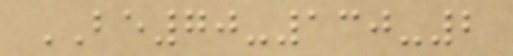BE70-130-2
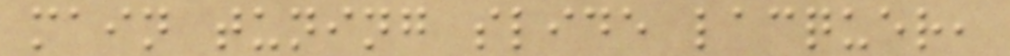main tuning slide lacquer,
